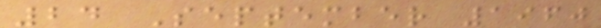24 September 1960
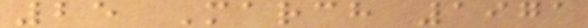25 March 1971
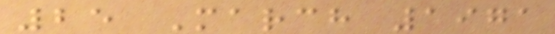25 March 1971
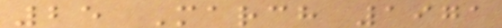25 March 1971
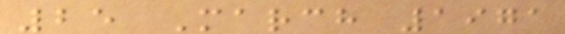25 March 1971
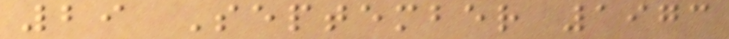29 September 1973
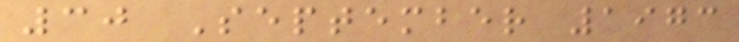30 September 1973
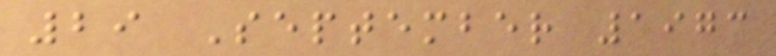29 September 1973
